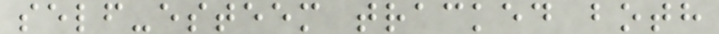self-esteem tracked both
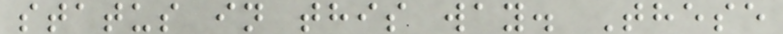status in this way. These
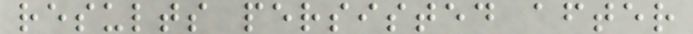results persisted after
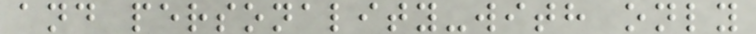and personality-with only
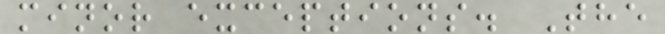minor exceptions. The
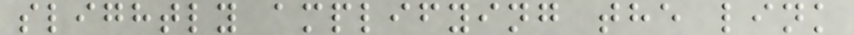slightly amplifying the link
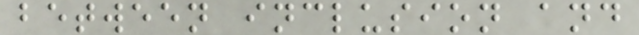between inclusion and
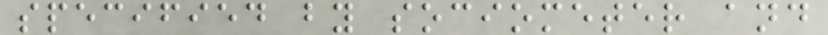specified by sociometer and
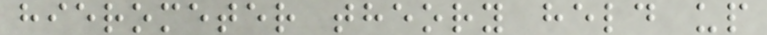hierometer theory held up
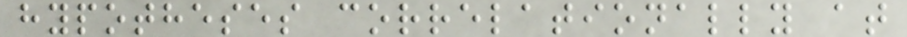hypotheses correlationally at
